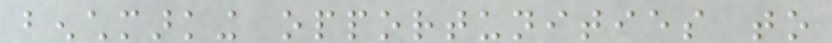benchmarking opportunities to
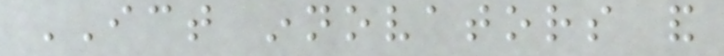ICT innovators and
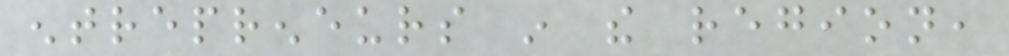entrepreneurs in the region,
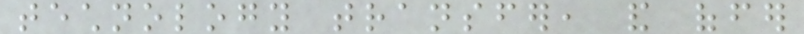technology transfer, and offer
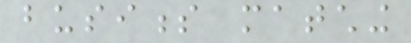business matching
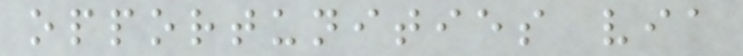opportunities via
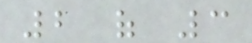2 of 3
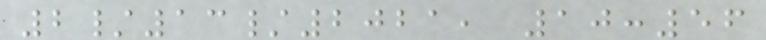2/13/2021, 10:56
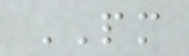PM
